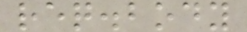req.body
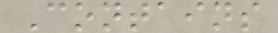Contains
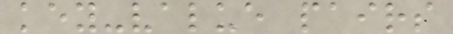key-value pairs
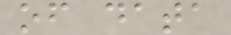of data
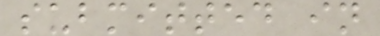submitted in
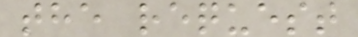the request
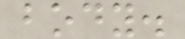body.
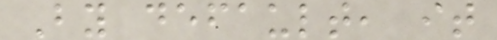By default, it
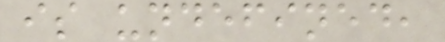is undefined,
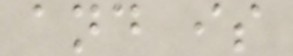and is
